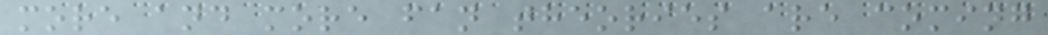more and more fan theories are coming
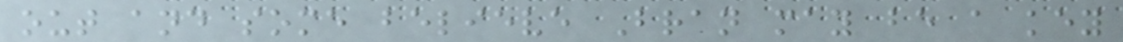out and some believe Bran may be a key
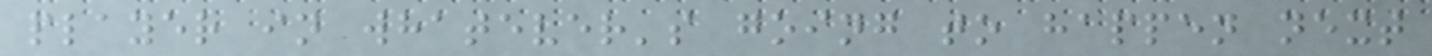player in whatever's going to happen next
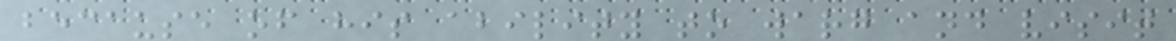because of his ability to warg and visit
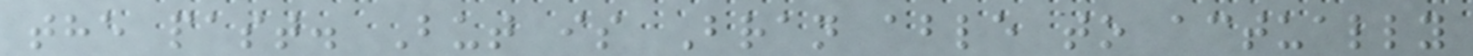the past. But is Bran able to actually
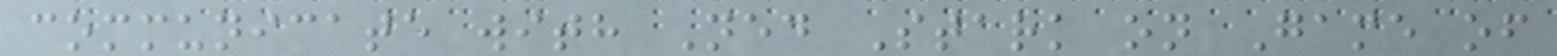communicate with Ned Stark on Game of
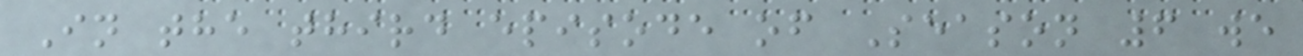In the third episode of Season 6 we
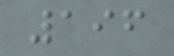196
